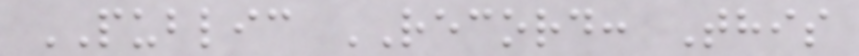PUBLIC RECORD: This
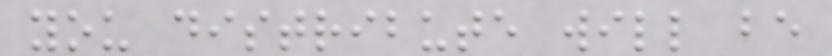you distribute will be
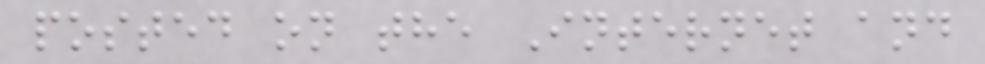posted on the Internet and
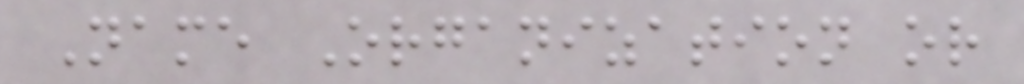Name Organization or
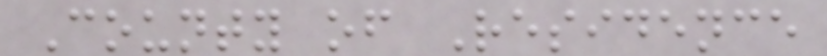County of Residence
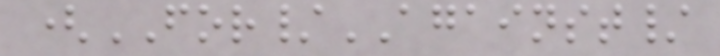(FOR/AGAINST/
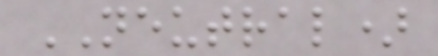NEUTRAL)
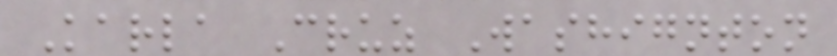Karla Cruz Washignton
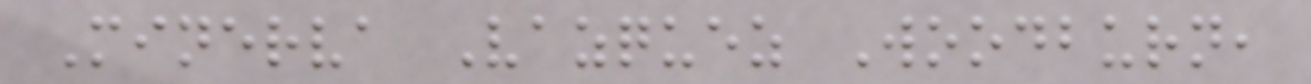Minerva Vazquez Woodburn,
